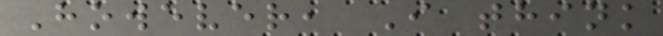However, I think
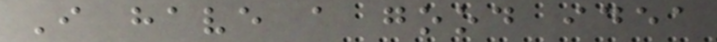I have a good idea
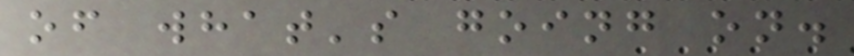of what's going on.
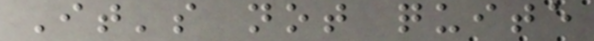It's not quite
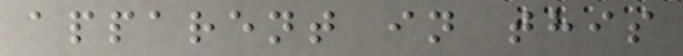apparent in this
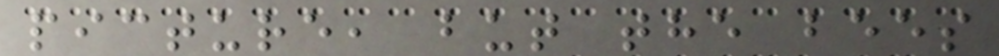picture, but the bees
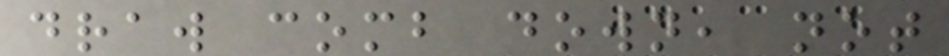draw comb down, not
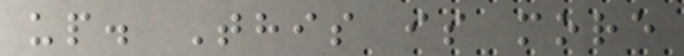up. This is more
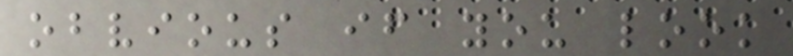obvious if you look
